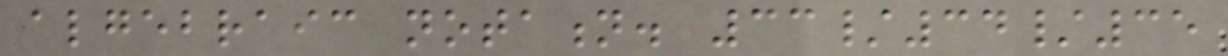algebraic notation. 33/34/35
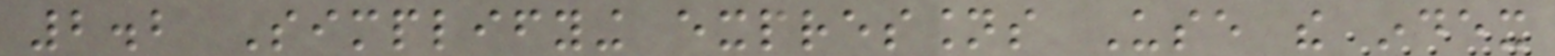2.2 Simplifying expressions Use the index
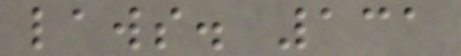laws. 131
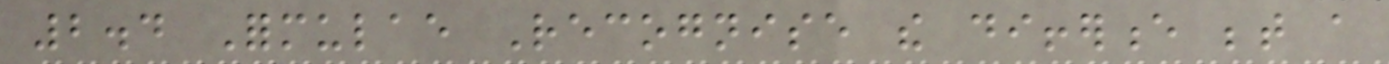2.4 Formulae Recognise the difference between a
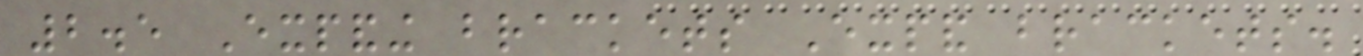2.5 Expanding brackets Expand brackets.
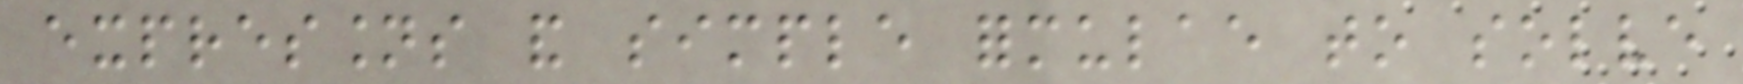expressions and simple formulae to solve
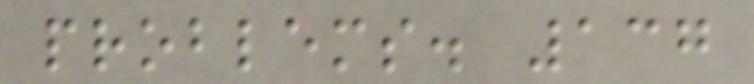problems. 137
